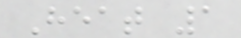Heat 1
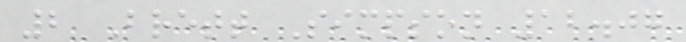2 Brett Simpson 12.07
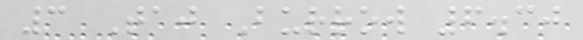3 Taj Burrow 6.30
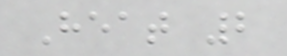Heat 2
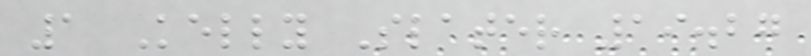1 Kelly Slater 19.27
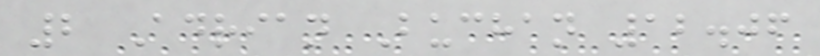2 Adrian Buchan 12.06
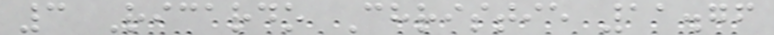3 Ricardo Christie 11.76
